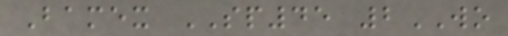Bamex SP45 2WO
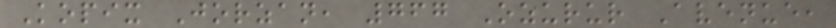Kopix Jorzan, 767 Ozurur Avenue,
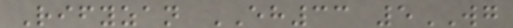Rifyzan EH33 5WG
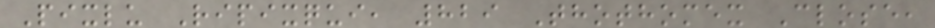Pixlu Ripixqui, 829 Thothomex Close,
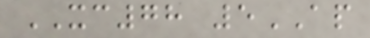XC78 5AP
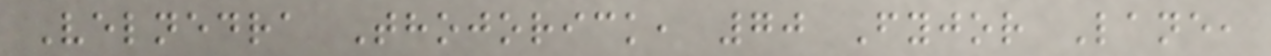Velnedra Thojorick, 70 Fyjor Lane,
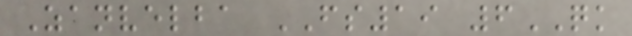Zanvelba FS19 6QK
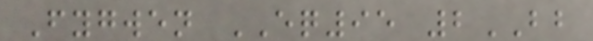Fygwen EQ95 2BB
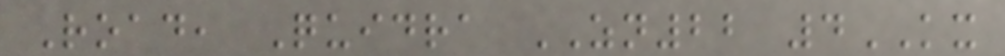Road, Quidra ZN22 4KX
